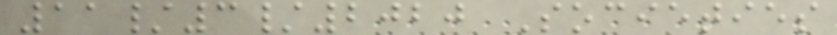11/3/2020 Societies
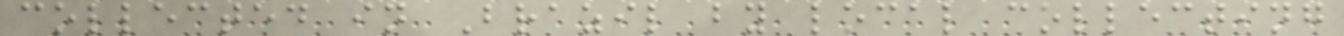collected in Brazil by local collecting
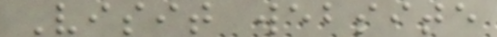Visit website
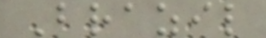Brazil
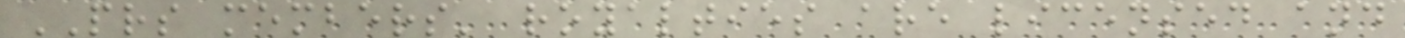PRS members' royalties are licensed and
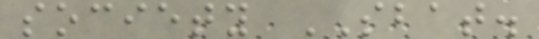society SBAT.
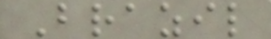Brazil
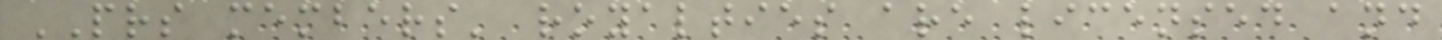PRS members' royalties are licensed and
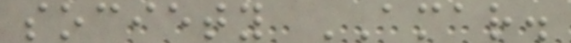society AMAR.
